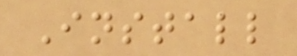Install
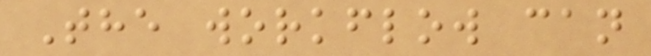The workflow can
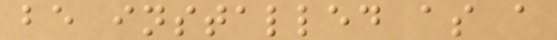be installed as a
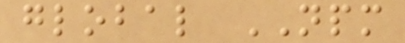global NPM
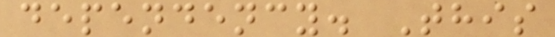dependency. This
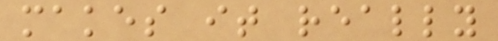makes it really
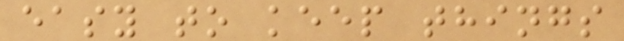easy to keep things
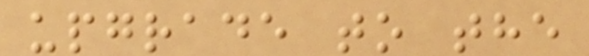upgrade to the
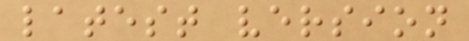latest version
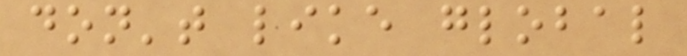don't like global
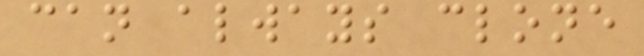can always clone
